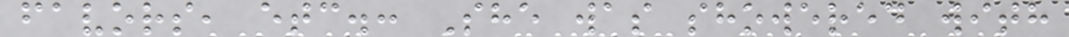favors, etc.: She was showered with
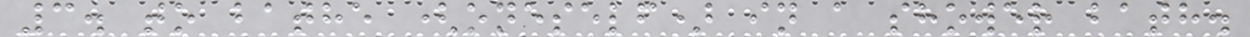3. to bathe (oneself) in a shower bath.
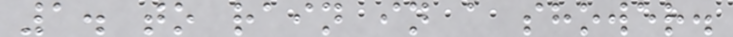1. to rain in a shower.
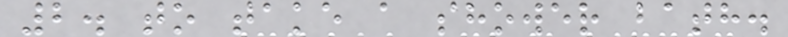2. to take a shower bath.
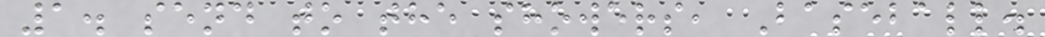1. send to the showers, Baseball.
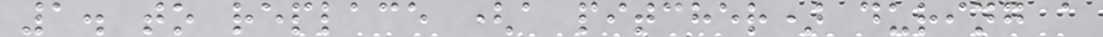1. to replace (a pitcher) during a
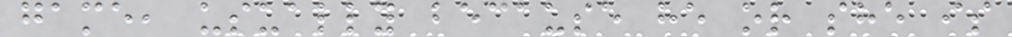game, usually because he or she is
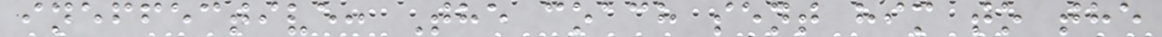ineffective: The coach sent him to the
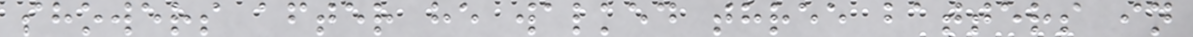showers after he walked three batters in
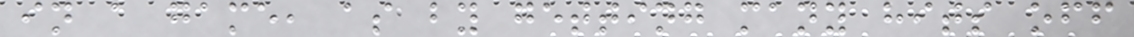in a game, as by getting many hits off
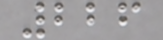226
